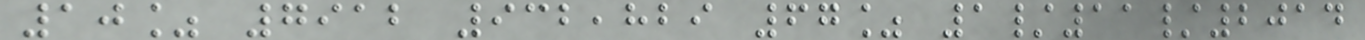10% 7912 932,829 67% 1/11/2014
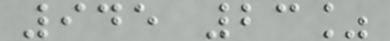945 23%
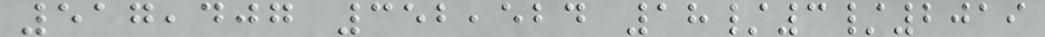517,407 352,524 18/3/2019
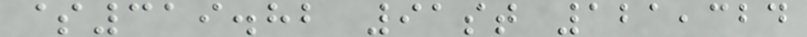$319.82 91st 121,324
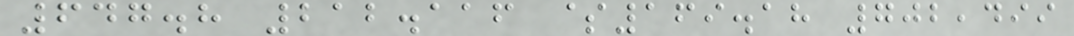647.8 212.116 $169.18 702,499
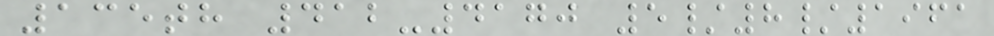135th 412-4170 5/8/1961
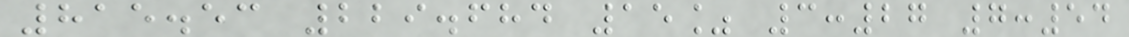815.53 229.684 15% 3:27 7:54
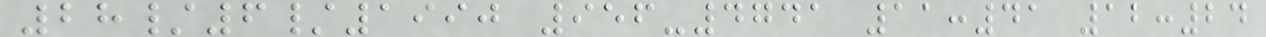28/6/1990 956-4741 11:41 12:24
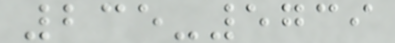235-5739
